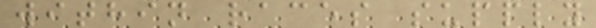within races supply
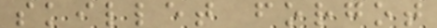skillet forgot
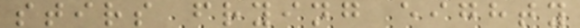stirs frying eighty
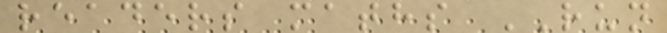readers maths RUN
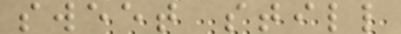sweet still
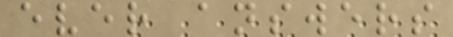ever answers
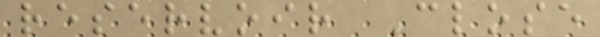reservoir Close
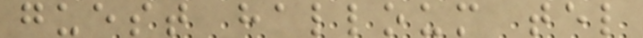guest halloum tel
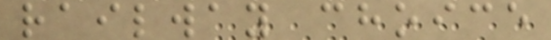railway choice
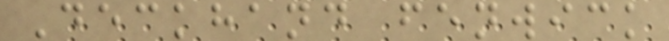Deckhand fenwick
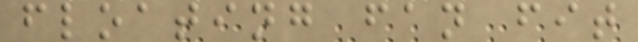floating fan fit
